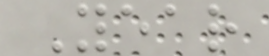Year
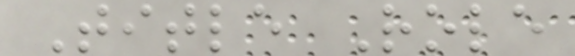Title Role
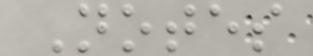Notes
